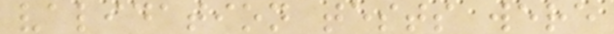validation tests were
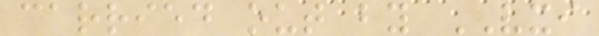carried out by VXI
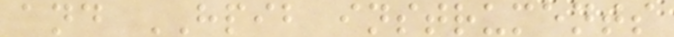and HPIB instruments
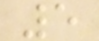5
